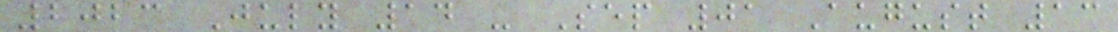2023 July 14 - Sep 01 August 13
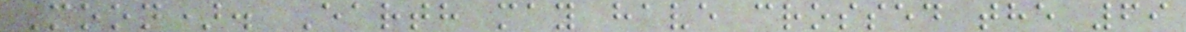Moon). Earth may have crossed the 69
